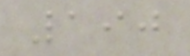190
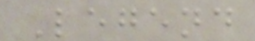Legend
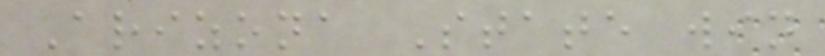Arizona State win
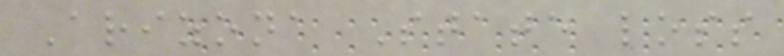Arizona State loss
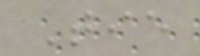Tie
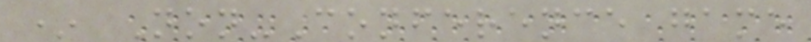* Non-Conference game
